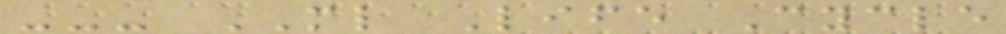--- ML Life Cycle
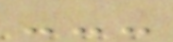---
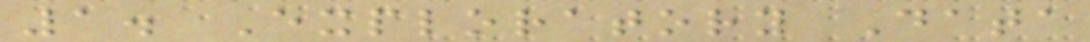1. Exploratory Data
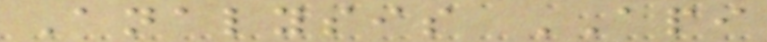Analysis API
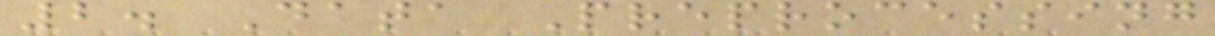2. Data Preprocessing
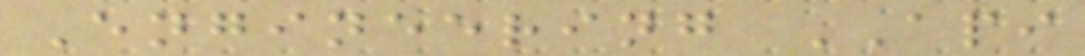Engineering API
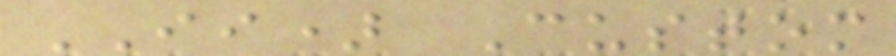II) Custom
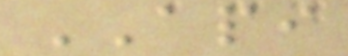API
